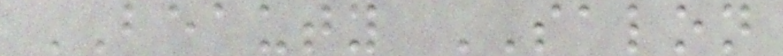BEAUTY SALON
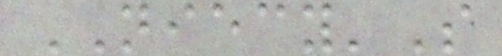NIECY'S
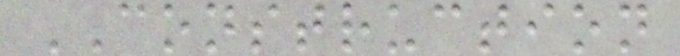CONSTRUCTION
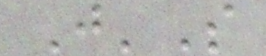J'S
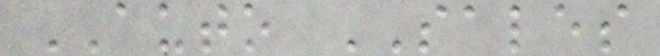AUTO SALES
